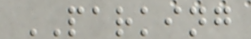PARKING
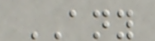ANY
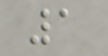1
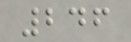246
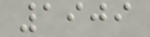1909
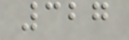327
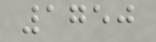1750
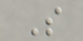S
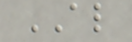AL
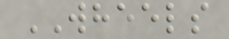WHEELS
